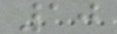10
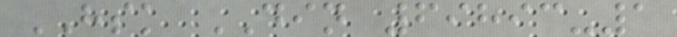HSK DIN 69893-1
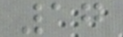17
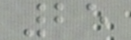25
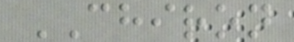CHIRON
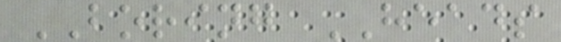BORING HEADS
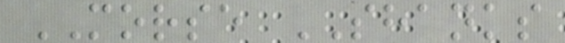MORSE SHANKS
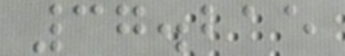37.215
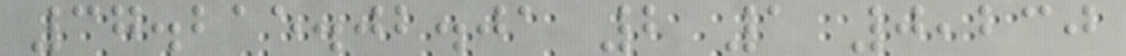37.215.02.01 2 1 0,230
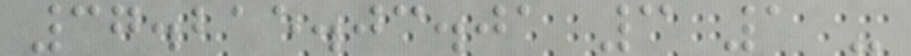37.215.03.01 3 1 -
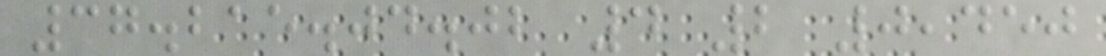37.215.04.02 4 2 0,450
